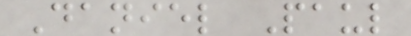Daniel Paul
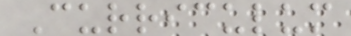Curriculum
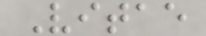Vitae
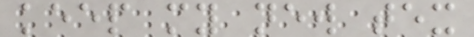keep my new tex
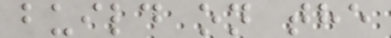build on the
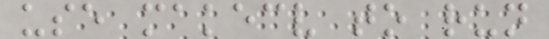use makecv to run
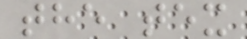the tex
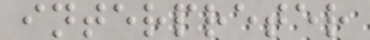interpreter
